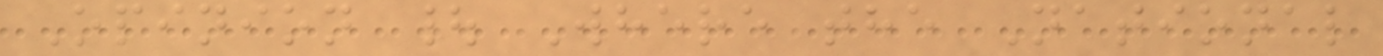Opinion | Where the National
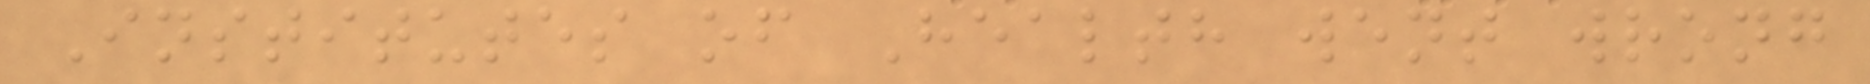Institutes of Health went wrong
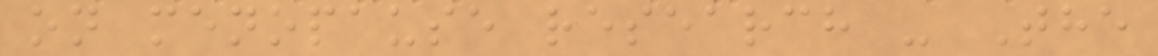on menopause research - The
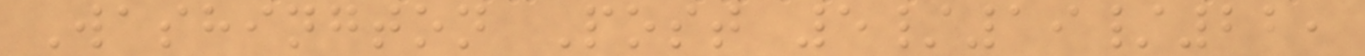Washington Post 5/19/22,
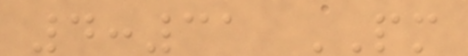4:31 PM
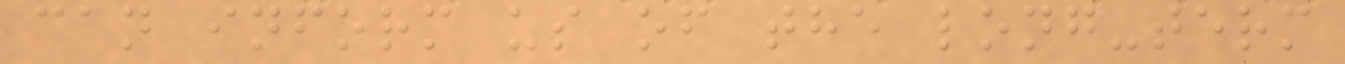can inform us of the long-term
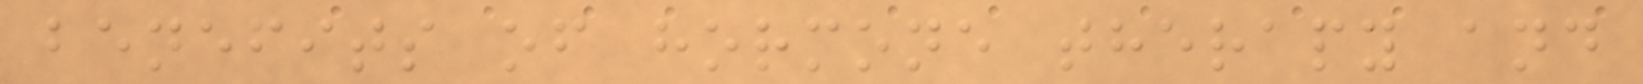benefits of hormone therapy and
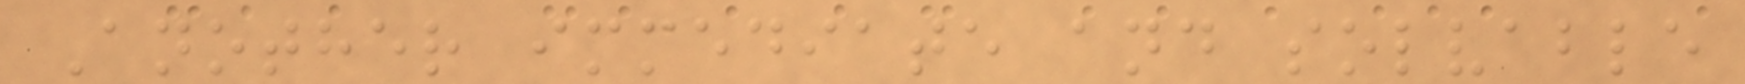Another immediate and solvable
